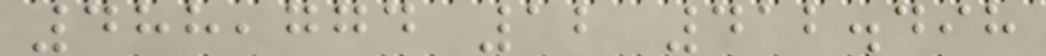488,774 12 412.498
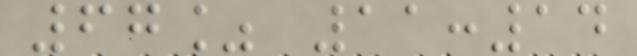67% 11:14
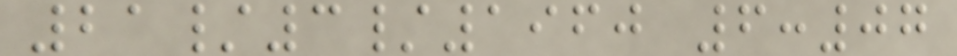21/3/1960 6:07
